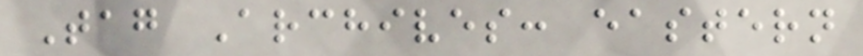Tag Archives: eastern
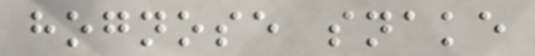hognose snake
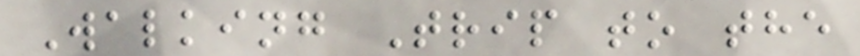Walking Trip to the
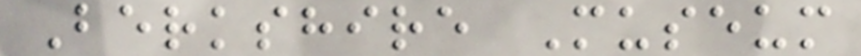Berkshire Museum
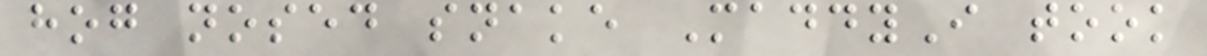hog nosed snake MaddyI took
